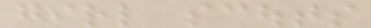girl scouts
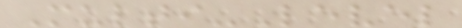Multi-Level
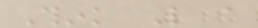Think Like a
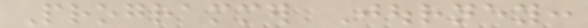Programmer Journey:
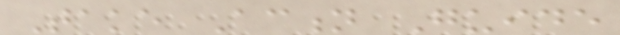Take Action Guide
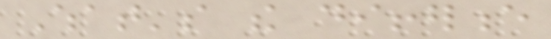What's the difference
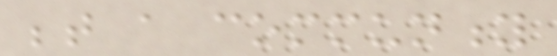between a community
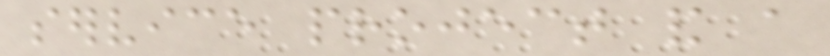service project and a
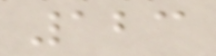123
